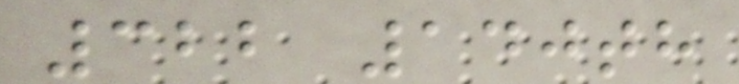322 140th
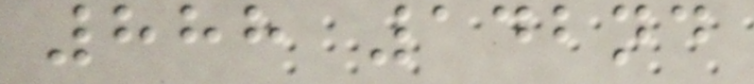888 142nd
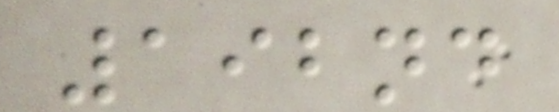192nd
